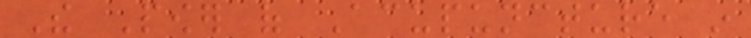The Power of Acupuncture in
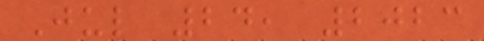Jul 24, 2023
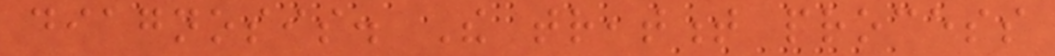diagnosis. The treatment process
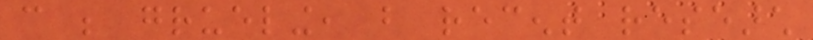can be grueling, but recent research
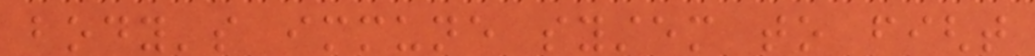body's immune system to fight
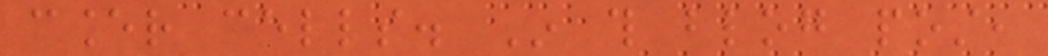cancer cells. In this blog post,
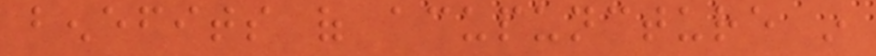benefits of acupuncture in
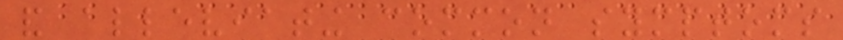and alleviating common symptoms
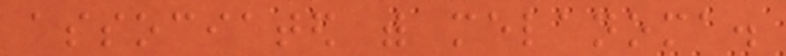associated with melanoma.
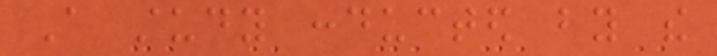A study conducted by the
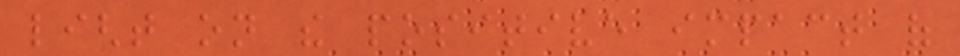light on the positive impact of
